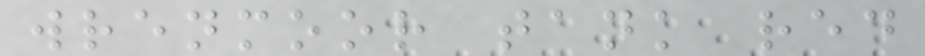wrenmoor tank red
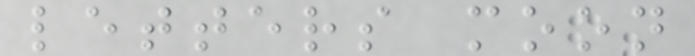letters moon
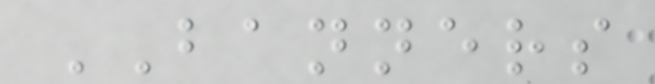BANNERS
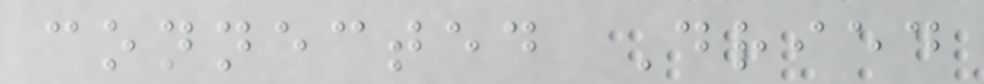connected Dried
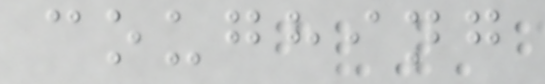coughing
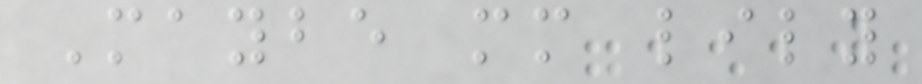Maybe mm lily
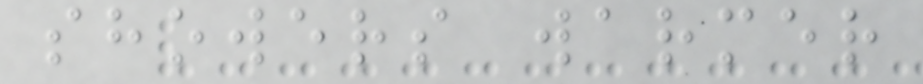showers warmer
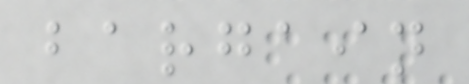bargain
